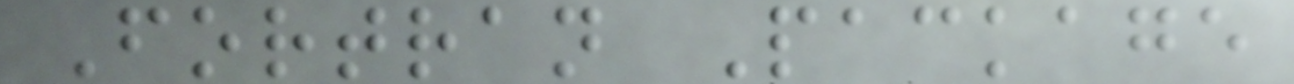Fortran Package
